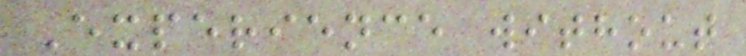Experience without
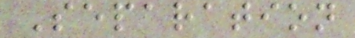Separation
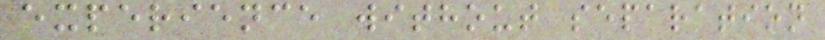experience without separation
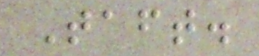Taft.
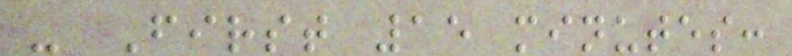- First 15 minutes:
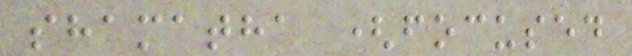shamatha (focused
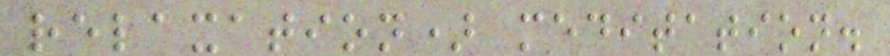relaxation) meditation.
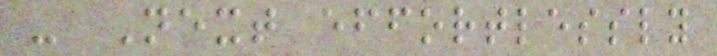- Next effortlessly
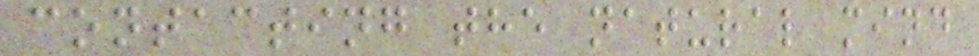contacting the natural mind
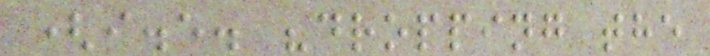(i.e. "dropping the
